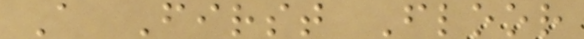A First Floor
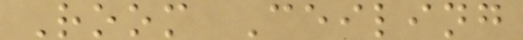Room Ceiling
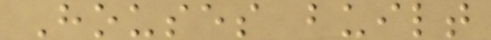Houses built
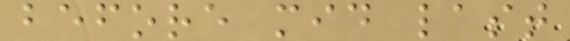before mid last
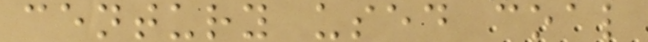century used coal
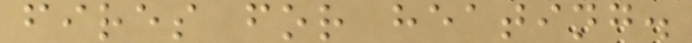fires for heating.
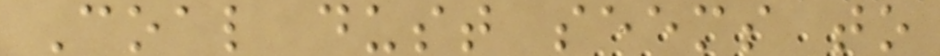Coal dust seems to
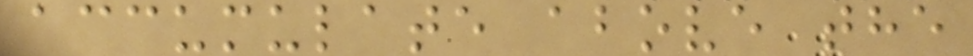accumulate above the
